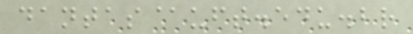dantas@uft.edu.br
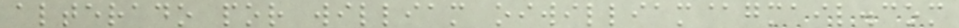alterado por william oiwilliam@gmail.com
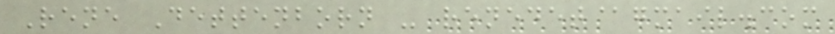Rene Dettenborn - renedet@gmail.com
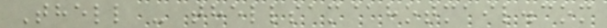Thell - thellsam@hotmail.com
